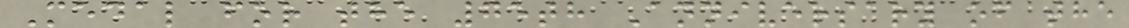Medal for the 75th Anniversary of the
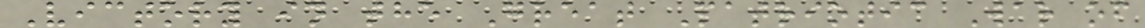Victory in the Great Patriotic War of
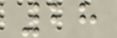28
